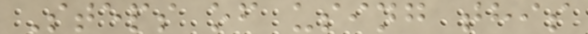Steps of using this
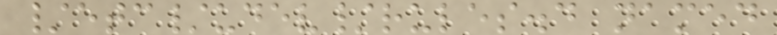/etc/udev/rules.d named
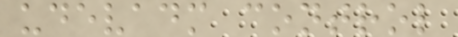udevadm control
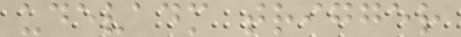udevadm trigger
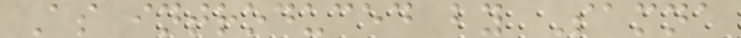As introduced by Samna
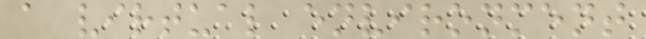a virtual environment
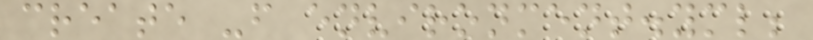create -f environment.yml;
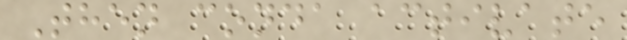Then conda activate
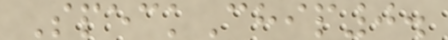SpeckChip0.
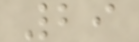29
